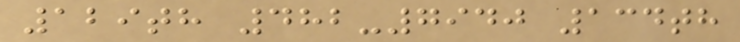129th 482-7940 134th
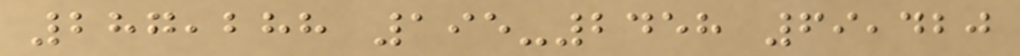287,288 195-2458 69,420
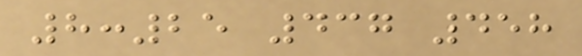8:25 437 458
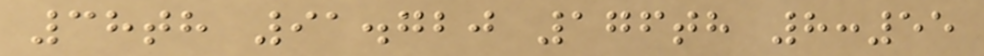38th 91.720 176th 8:55
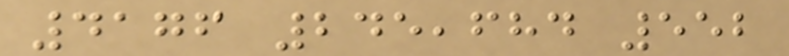4176 245,684 552
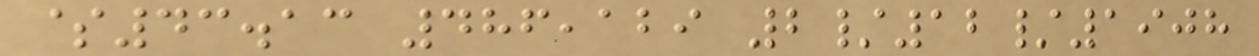$43.13 486,129 2/12/1908
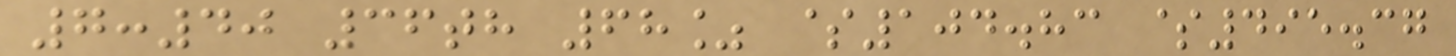7:40 36th 68% $104.83 $495.37
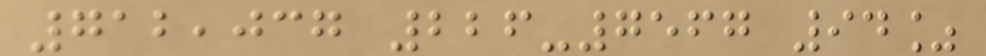712,037 226-7567 94%
